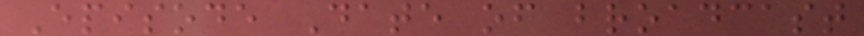Episode Date of broadcast
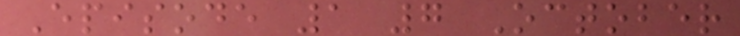Episode 1 7 October
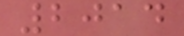2014
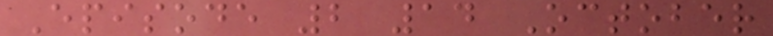Episode 2 14 October
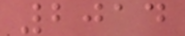2014
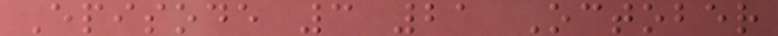Episode 3 21 October
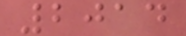2014
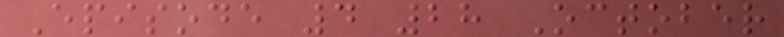Episode 4 28 October
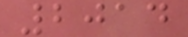2014
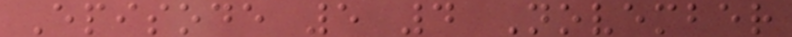Episode 5 4 November
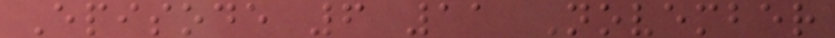Episode 6 11 November
